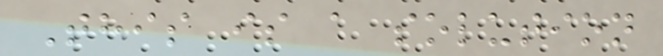This is a solution
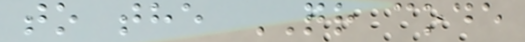to the QR code
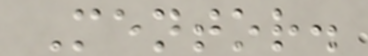Mentor.
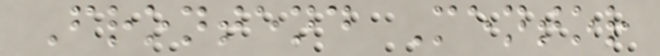Frontend Mentor
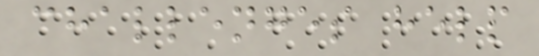challenges help
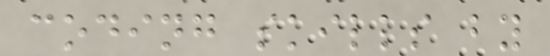coding skills by
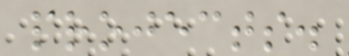projects.
